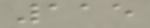115
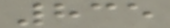835
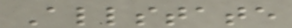Allstate
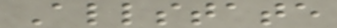Allstate
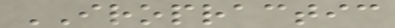IROPRACTIC
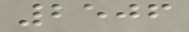2506
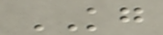KG
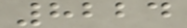8224
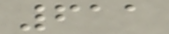611
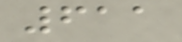611
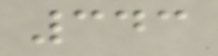343
